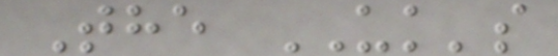The UK's
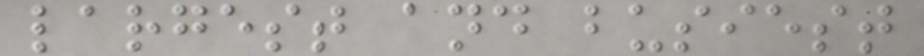largest and busiest
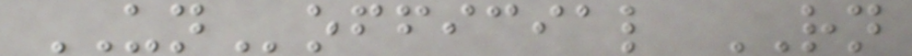UNofficial RN
